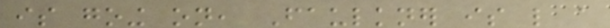is going on, Faulkner is like a
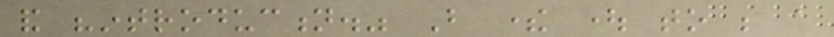and "introduction." But there ought to be a
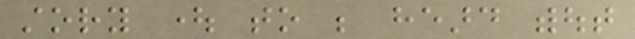story ought to be heard without
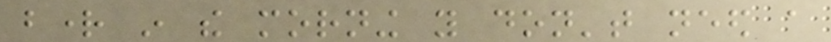bright in the morning you don't need a
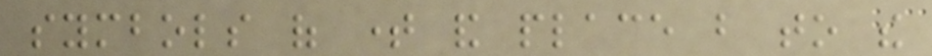symbols of time and place but to the
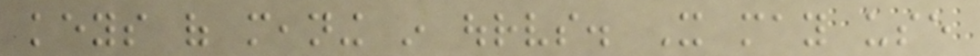keys of meaning in ourselves. It may use
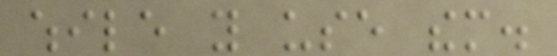while you use them.
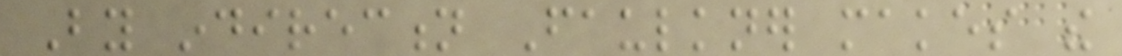By indirection Faulkner makes the
